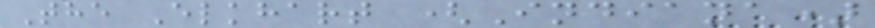The Elkhart (Indiana)
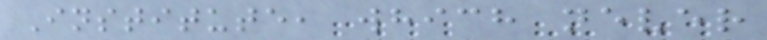Institute, which never
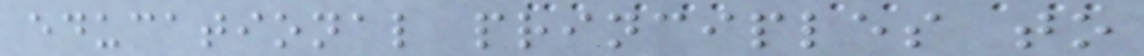educational principles to
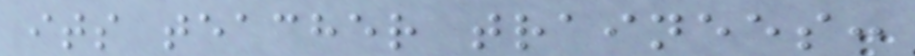its teacher trainees:
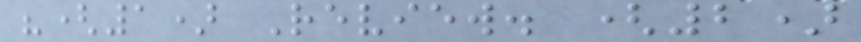"(1) Review. (2)
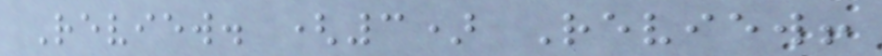Review. (3) Review!
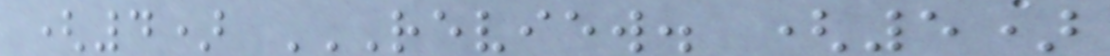(4) REVIEW. (5)
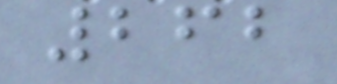262
